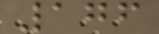176
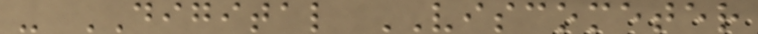- DIGITAL VISCOMETER
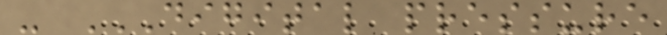- DIGITAL PRESSURE
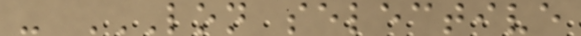- LON SELECTIVE
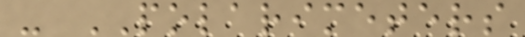- POLARIMETERS
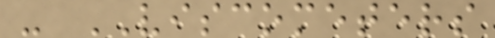- VISCOMETERS
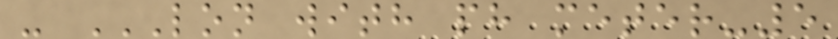- LON WITH PH METER-5
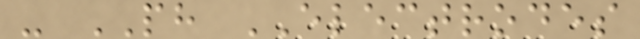- PH ELECTRODES
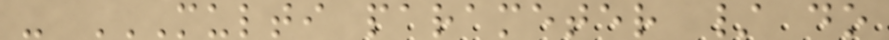- MULTI PARAMETER / DO
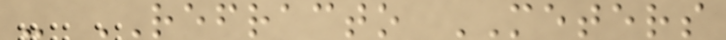- REFRACTO METERS
